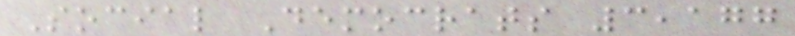Social Democrats 3,177
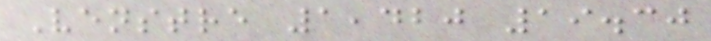Venstre 1,420 19.30
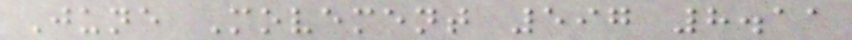June Movement 597 8.11
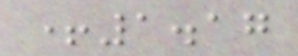+1.17
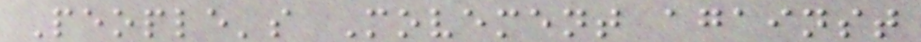People's Movement against
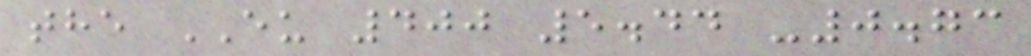the EU 400 5.44 -0.73
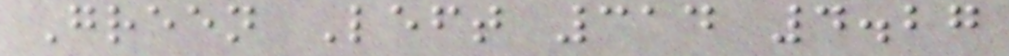Green Left 314 4.27
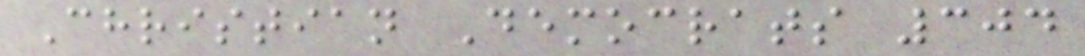Christian Democrats 304
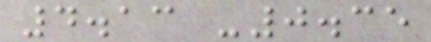4.13 -0.35
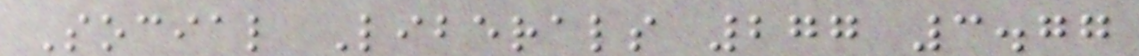Social Liberals 277 3.77
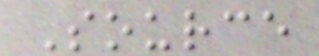Source
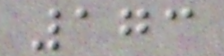173
